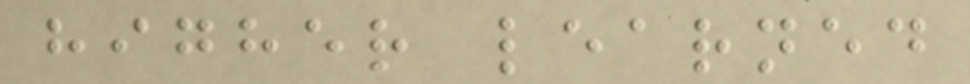higher learned
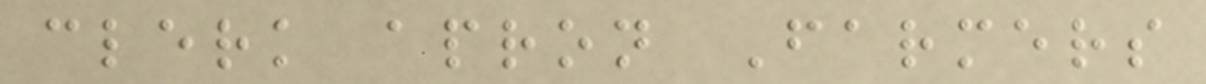clerk apron Farmers
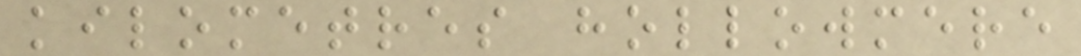kilometres hollowmere
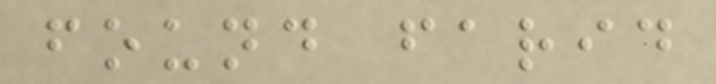found farid
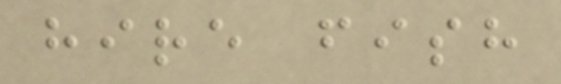hire fish
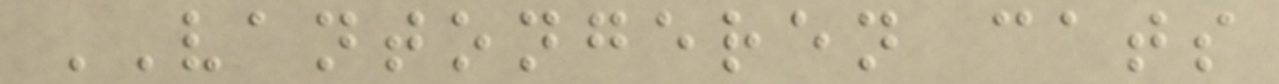VANTONGEREN cats
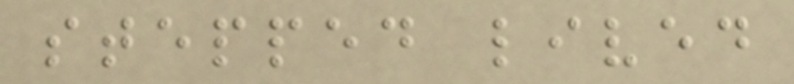stepped lived
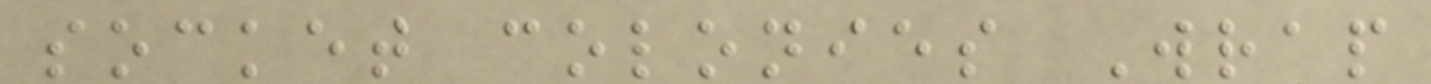socket colonies Wrap
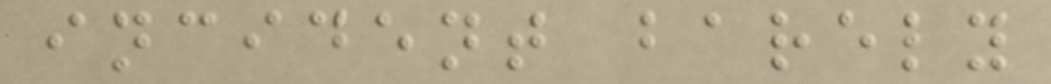incident barely
